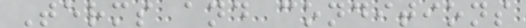Terms and conditions
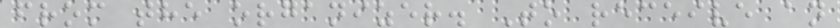from the organizer. To receive an
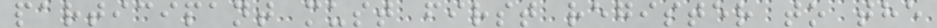participant must first register to the
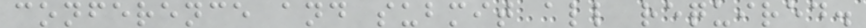conference and submit all required.
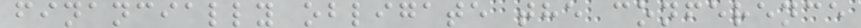financially obligate the conference
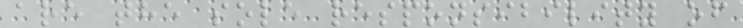are the sole responsibility of
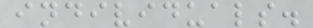individuals.
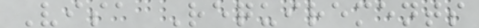Visa Requirements
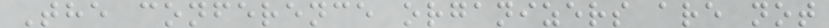The conference organizers are not
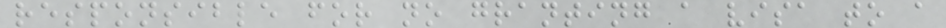responsible for no granting a visa to a
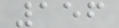156
